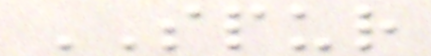SPUR
